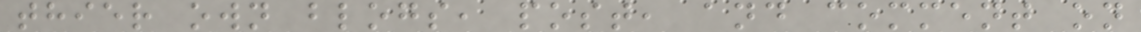thier own blogs, post, and comment on
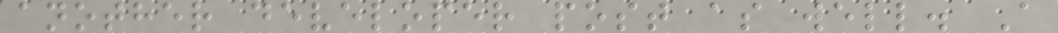another developer post as well. A
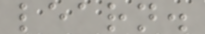learn.
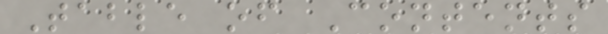Table of Contents
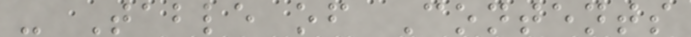- Table of Contents
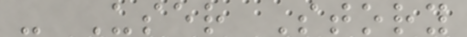- User Story
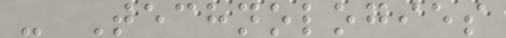- Technologies
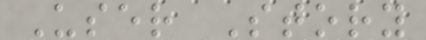User Story
